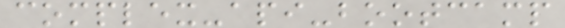complex-api-bootcamp
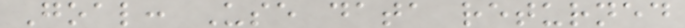Goal: Use data returned
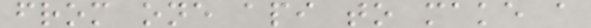from one api to make a
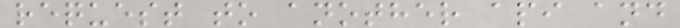request to another api and
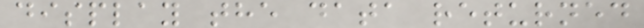display the data returned
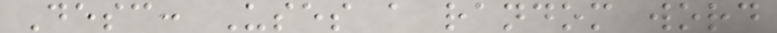Desc: Uses a random word
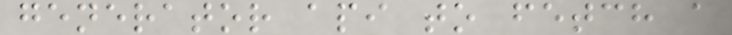generator api to fetch a
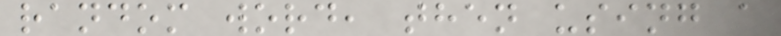random word, then using a
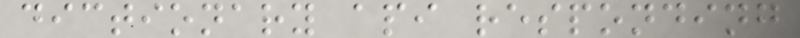dictionary api responding
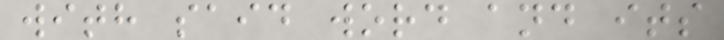with said word and its
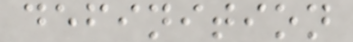definition
